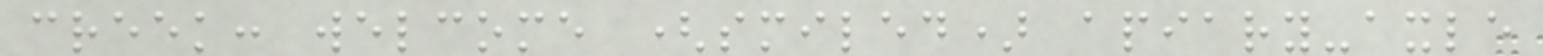creek: welcome (smiled) apiary-axle
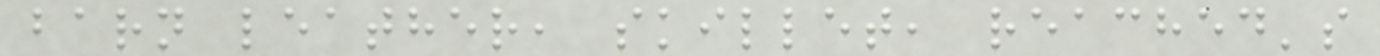barn leather, skillet, reached's
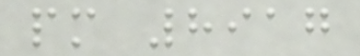pm 8917
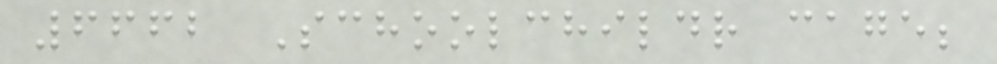6662 Schoolchildr cage;
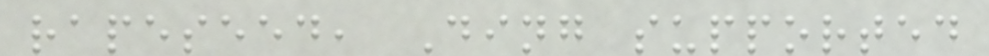rapeseed, Ding supported
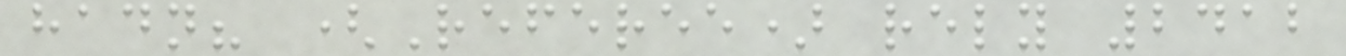hadn? (Referee) rely 2412
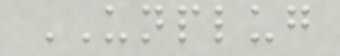UNPLUG
